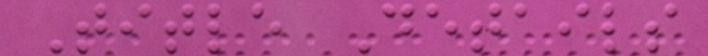Title Details
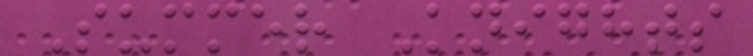Summer Knights
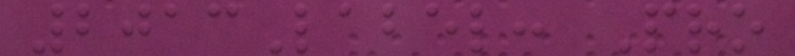2013Label: Pro
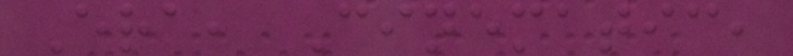Era, Cinematic,
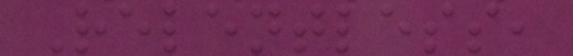Relentless,
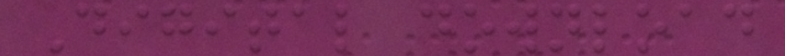Digital download
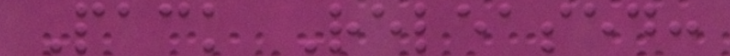Pack Released:
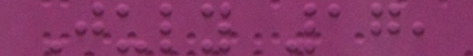July 17,
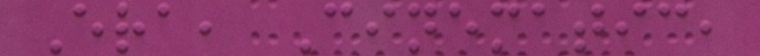Era, Cinematic,
